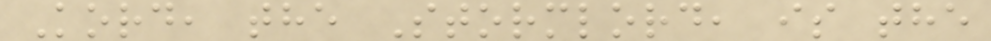Kord, the Stormlord, is the
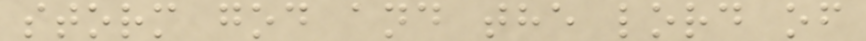storm god and the lord of
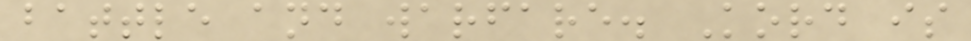battle and warfare. Kord is
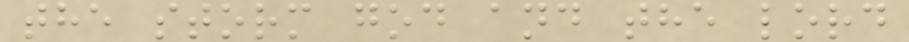the storm god and the lord
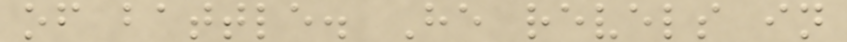of battle. He revels in
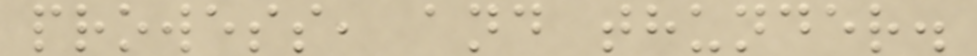prowess, and thunder.
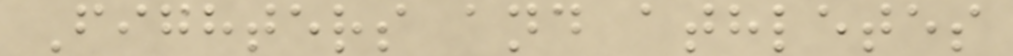Fighters and athletes
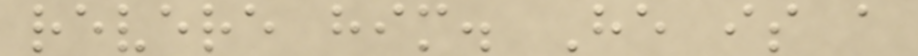revere him. He is a
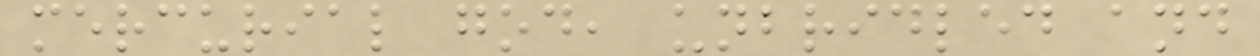mercurial god, unbridled and
